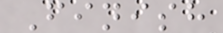Finish
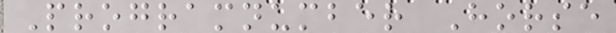Programnumber Horse
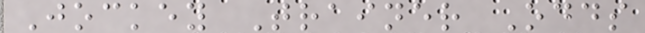Jockey Trainer Odds
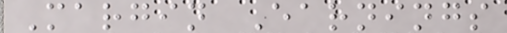Margin Earnings
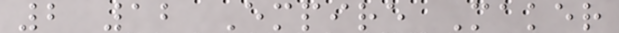2 12 Empire Maker
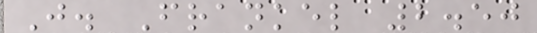J. Frankel 2.50
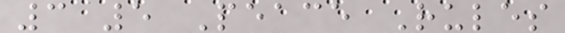3 5 Peace Rules
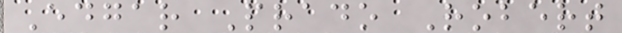Edgar Prado Robert
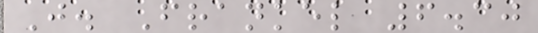J. Frankel 6.30
